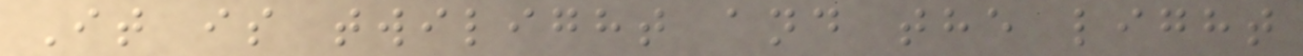It is twilight and the light
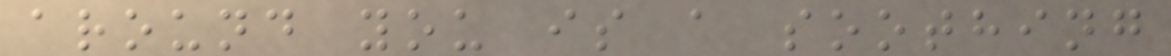around you is a soothing
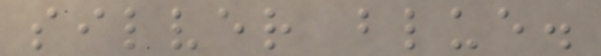silver blue.
